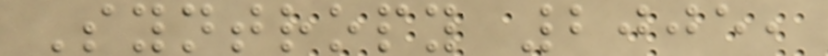Syntropy 2005,
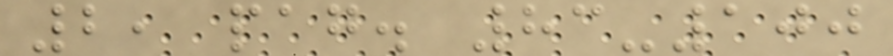2, pag. 83-100
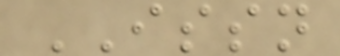ISSN
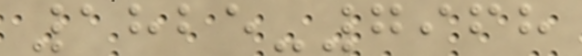1825-7968
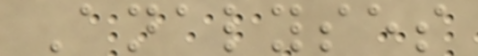Analyses
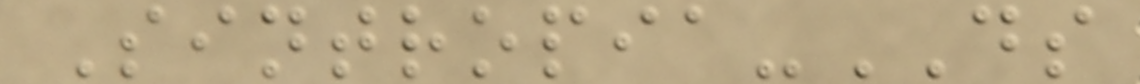Sintropia-DS
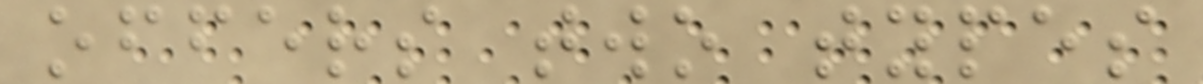offers two types
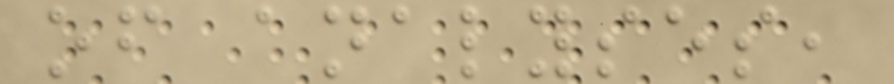of analyses,
